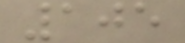105
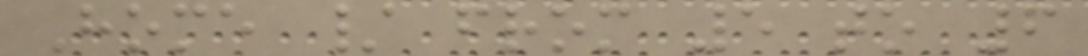Home / from 5 to 6
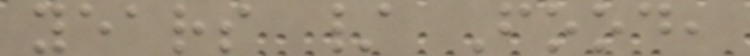years / Food,
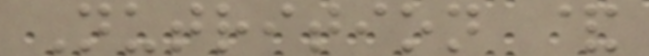Nutrition &
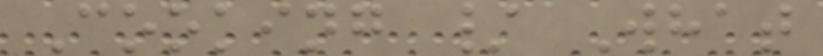Cooking / What
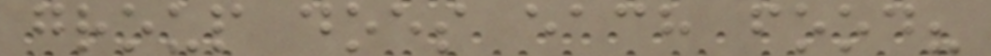group does each food?
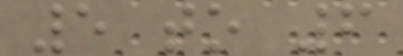5 to 6
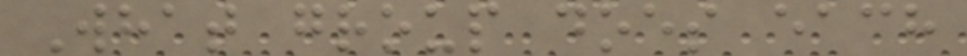What group does each
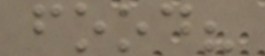food?
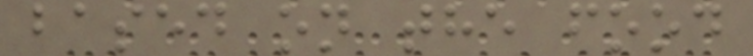based on the food
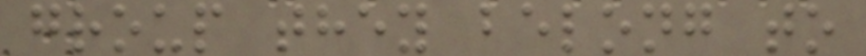group they belong to
